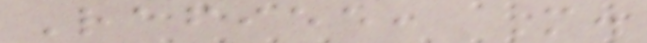Rafiee, M.
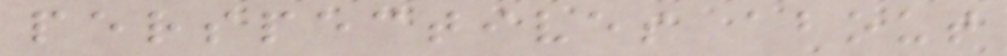perspectives about
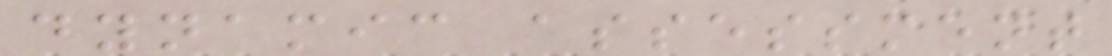dynamic assessment
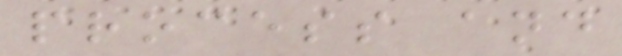process and
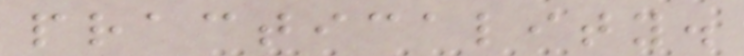practicality.
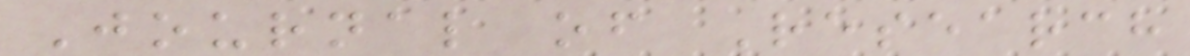Journal of Research
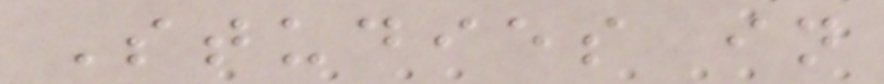Studies in
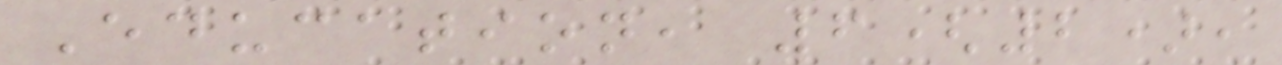Education, 6(2),
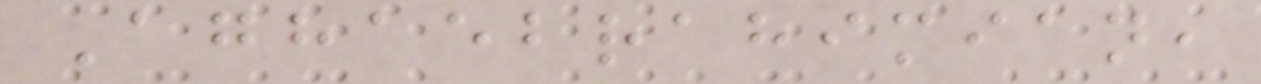Aghaebrahimian,
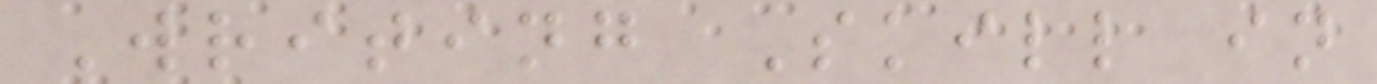Writing Skill in
